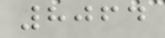8064
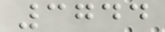3744
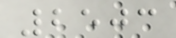2503
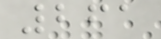261
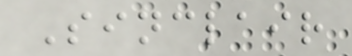Sinclair
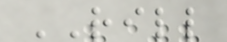RILL
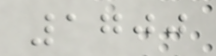1700
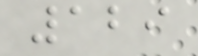129
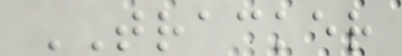TRACKER
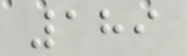189
